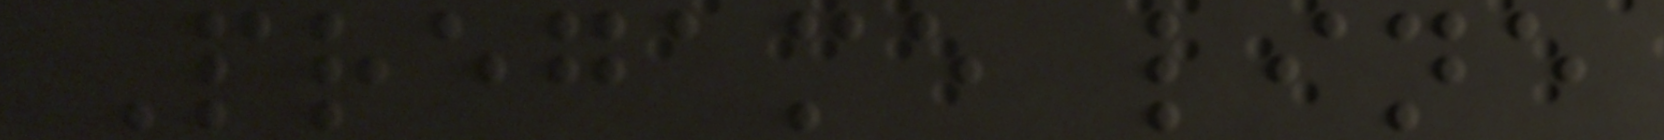Pregame line
